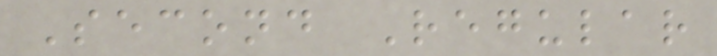Second Regular
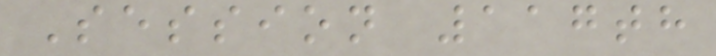Session 117th
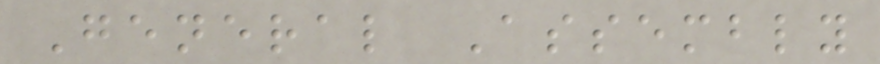General Assembly
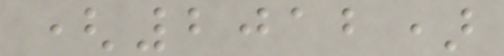(2012)
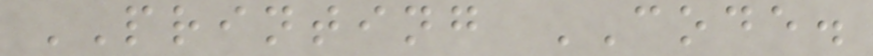PRINTING CODE.
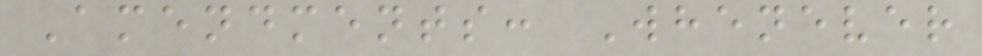Amendments: Whenever
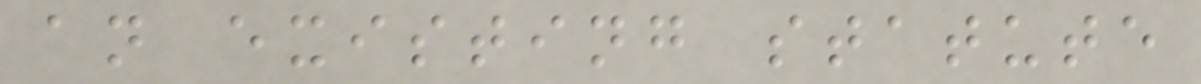an existing statute
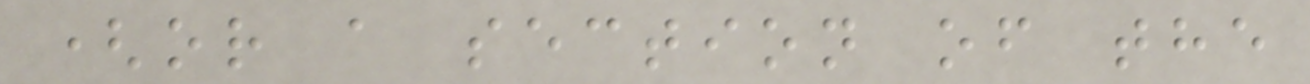(or a section of the
